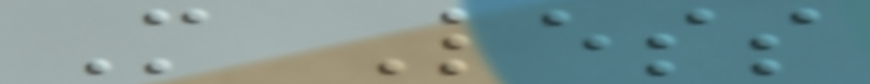More Less
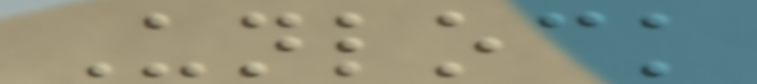Unlock
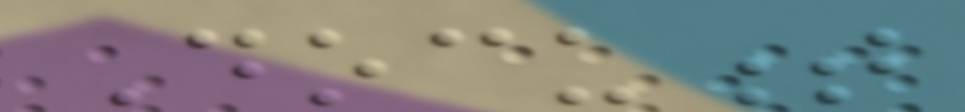Document
